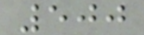500
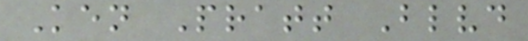Ken Pratt Blvd
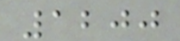1200
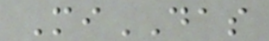MiDAS
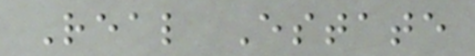Real Estate
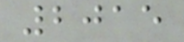2015
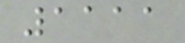1111
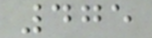475
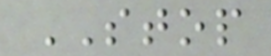STOP
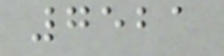7521
